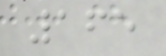165
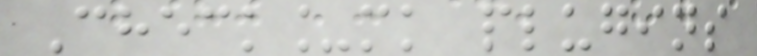Check_mk plugins
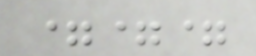===
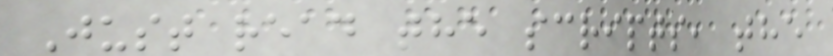Just read the scripts, the
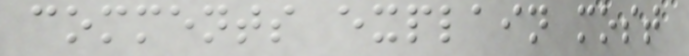comments explain most
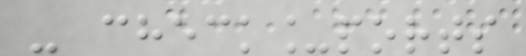- check_ports
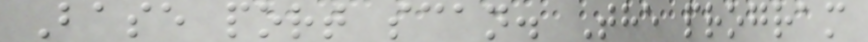Base port scan. The program
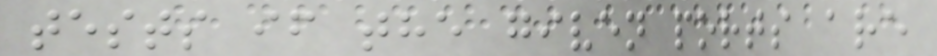tests if the given ports are
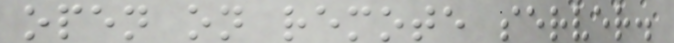open on remote server.
